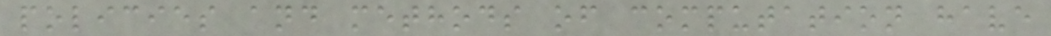policies and methods of computation have
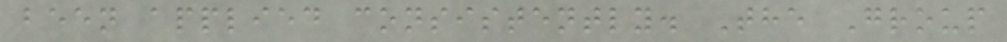been applied consistently. The Group
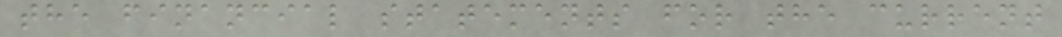the financial statements for the current
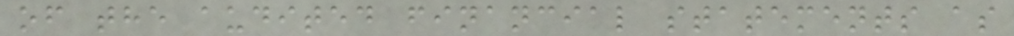of the audited financial statements as
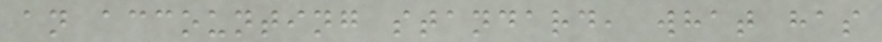an accounting standard, what has
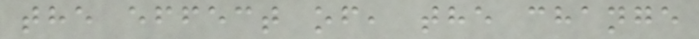the effect of, the change
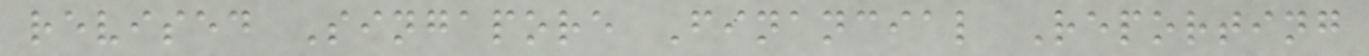revised Singapore Financial Reporting
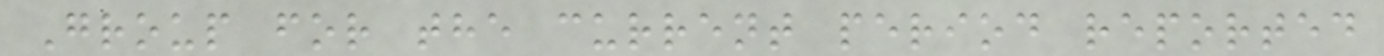Group for the current period reported
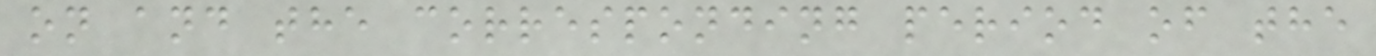on and the corresponding period of the
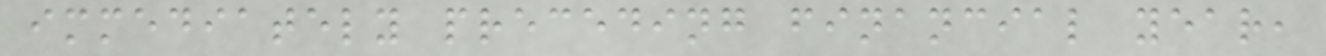immediately preceding financial year,
